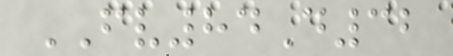FV84D32
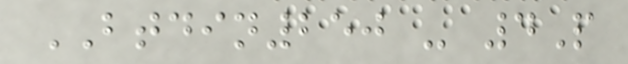BTDIN250 - 4P
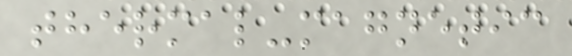thermal-magnetic
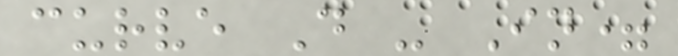curve D - In=
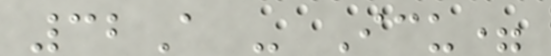32A - Icu=
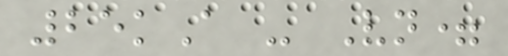25kA - Vn=
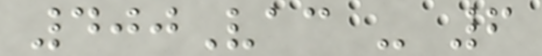400Vac - 6
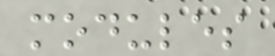modules
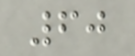60
